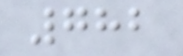782
